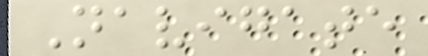Navigate
